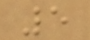5
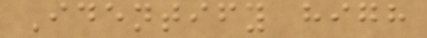Identify high
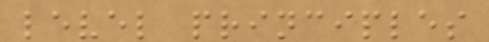level principles
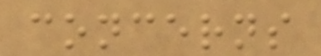concerns
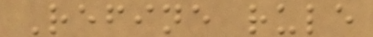Refine rule
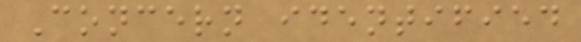Concern identified
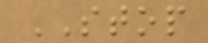STOP
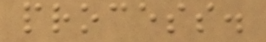process.
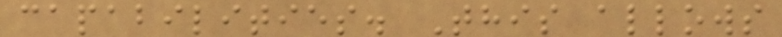capabilities. This allows
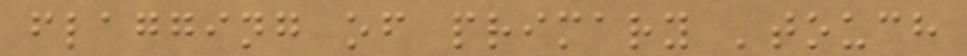flagging of primary 'touch
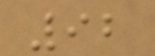92
